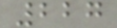227
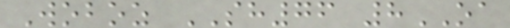Woboz SH76 8OA
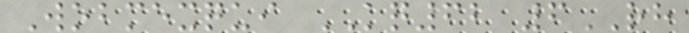Wobmexqui KQ62 6RH
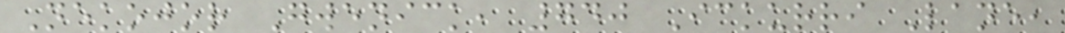Nekojor Gwenick, 740 Ickurri Lane,
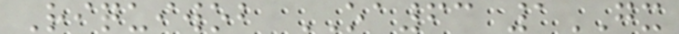Riquiwob OA63 1GX
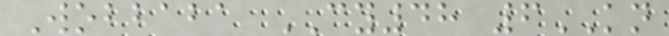Wobbaba CY48 6KN
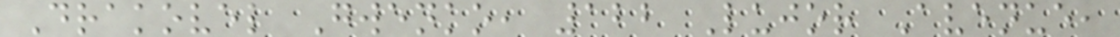Drakovel Gwenko, 122 Lujor Avenue,
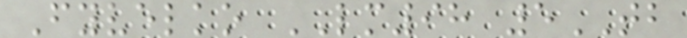Fyvelko LM98 5TB
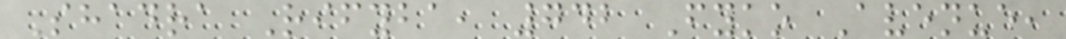Shadra Rifyba, 742 Fyko Avenue,
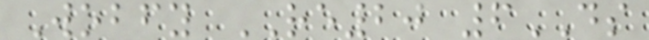Wobfy RE20 6DS
